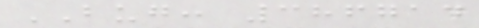BUG: 386714
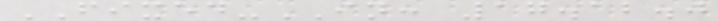FIXED-IN: 17.12.0
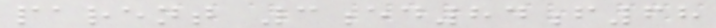parent 3ed84f68
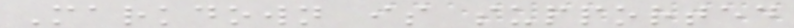Markdown is supported
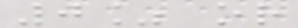0% or
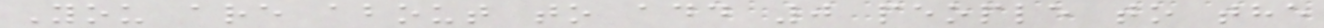You are about to add 0 people to the
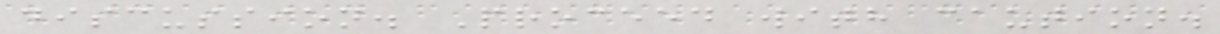discussion. Proceed with caution.
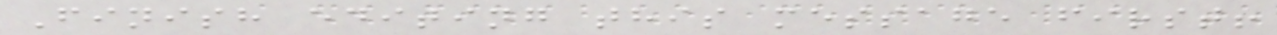Finish editing this message first!
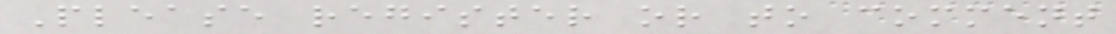Please register or to comment
